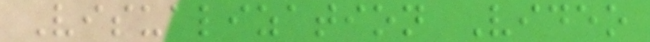Visualization Video
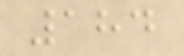184
